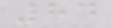84
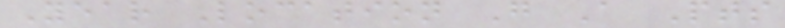Year Location G A Pts
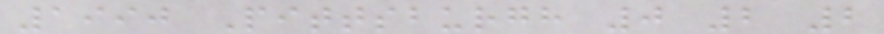1990 Pittsburgh 0 2 2
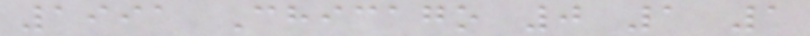1991 Chicago 0 1 1
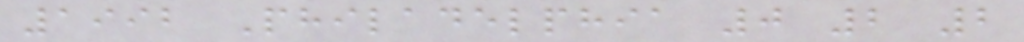1992 Philadelphia 0 2 2
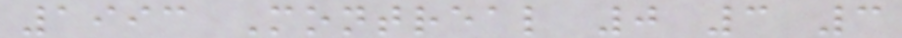1993 Montreal 0 3 3
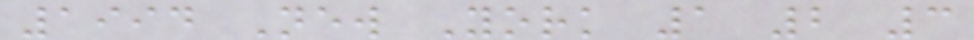1994 New York 1 2 3
